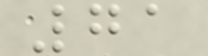71
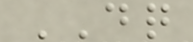DQ
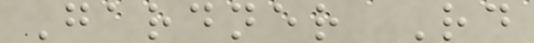Gardner Rd
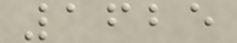1625
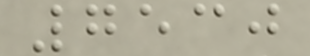7530
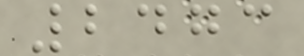2473
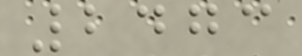2473
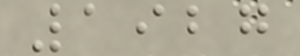1927
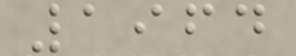1964
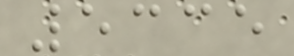5335
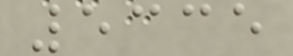5335
